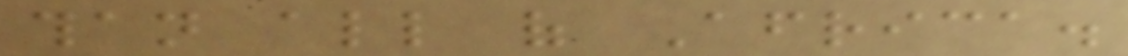than all of Africa.
